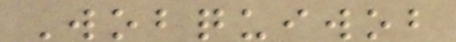Wobquiwob
